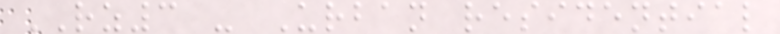RZ3 - Urban residential
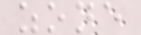zone
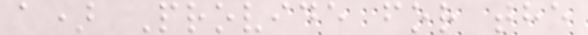a) Provide for the
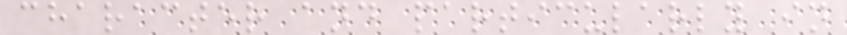character and particularly in
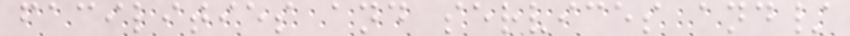facilities and services and/
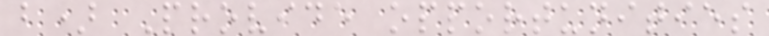b) Provide opportunities
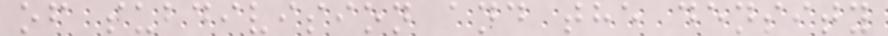of subdivision and the density
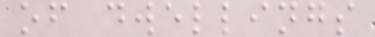of dwellings
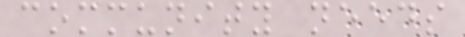community needs
